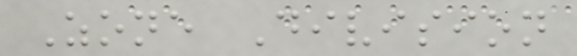Zone Division
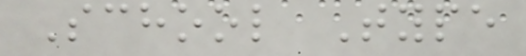School Type
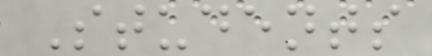Students
